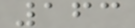163
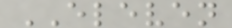ELEVEN
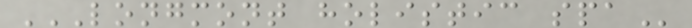LONGMONT HOLISTIC SPA
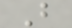B
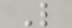L
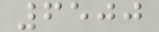6500
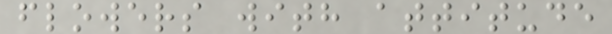flowers with attitude
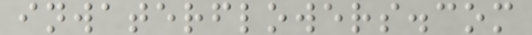inwaterflowers.com
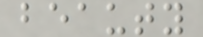beauty
